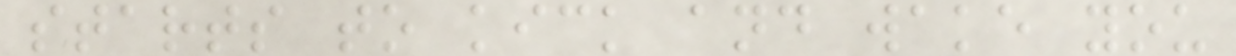starts to kick and wake you
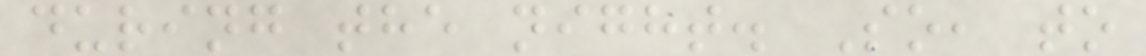during the night. So, to
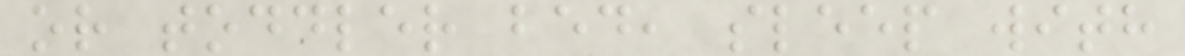or toddler bed, sleep with
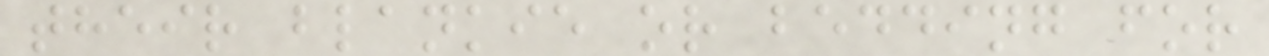their blankie or bedding for
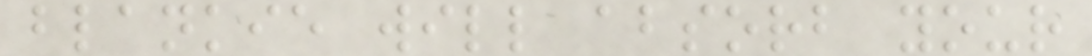blankie will absorb your
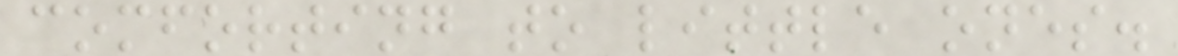comforting to little ones.
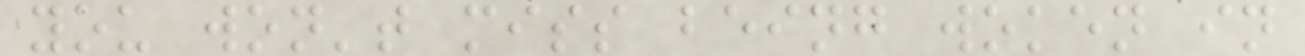you won't miss being woken in
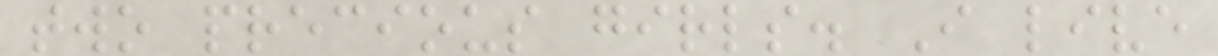two precious girls. I live
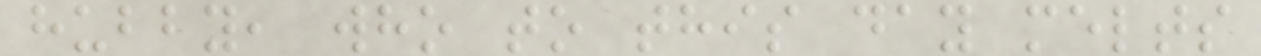hubby, who to this day melts
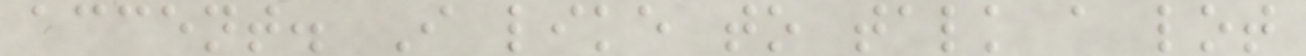accent. I like to talk a lot
